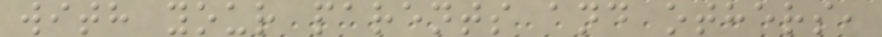with your parents and others,
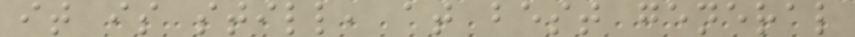it is still, at best general
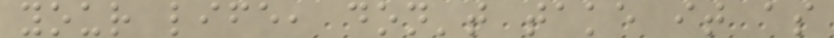your life, don't take it as
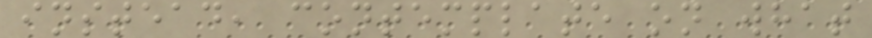instead, contemplate on what
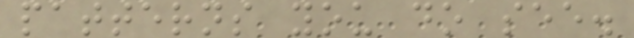patterns you do see.
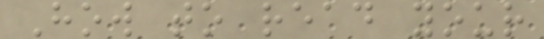How to read your
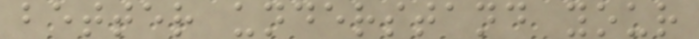better understand your
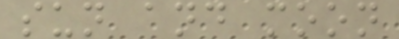sun and moon
